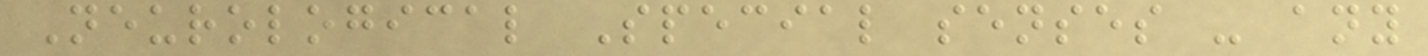Neurological Special senses - any
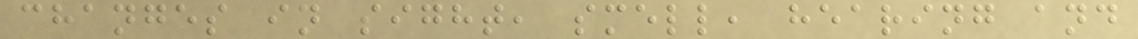changes in sight, smell, hearing and
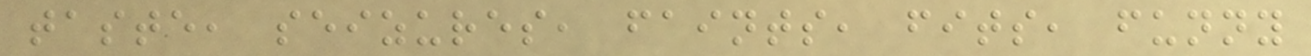taste, seizures, faints, fits, funny
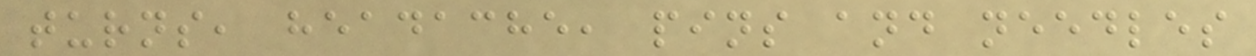turns, headache, pins and needles
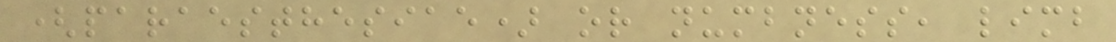(paraesthesiae) or numbness, limb
